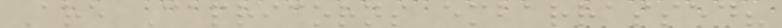Are Capricorns embarrassed?
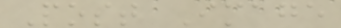Post Image
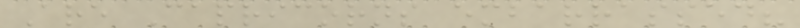Are Capricorns embarrassed?
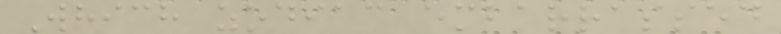Which zodiac embarrassed
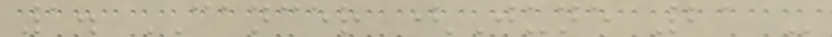1. CANCER (June 21 -
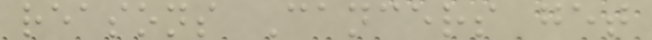reasons Cancers get
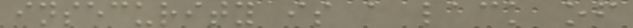insecurity is a lack of
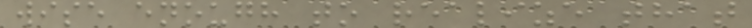wise enough to realize that
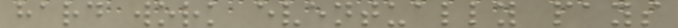hard work eventually pays
